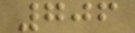706
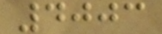4003
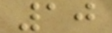10
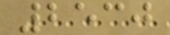2530
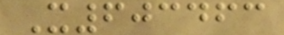X603463
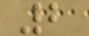2
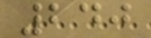240
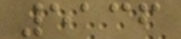5136
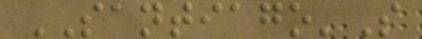SANTIAGO'S
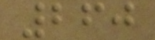260
